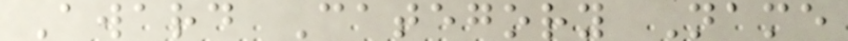Award Category Name
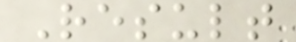Result
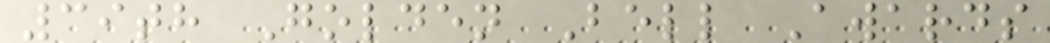39th Golden Bell Awards
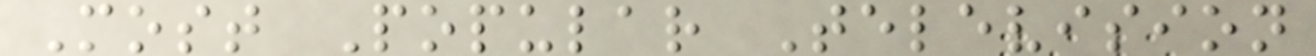Most Popular Television
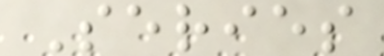Series
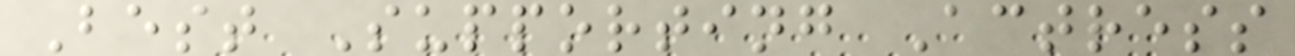Best Supporting Actress
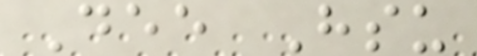Dee Hsu
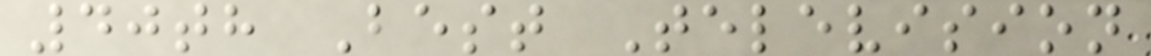40th Best Television
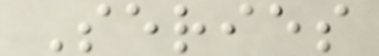Series
